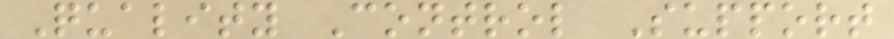Quality Control Support
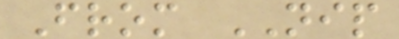From NIP
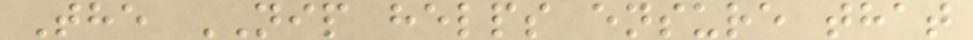The NIP helps ensure that
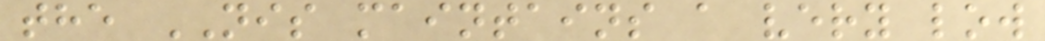the NIS maintains a very low
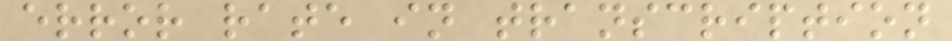error rate in transcription
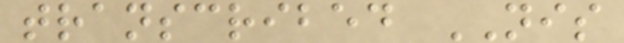transcribed NIS
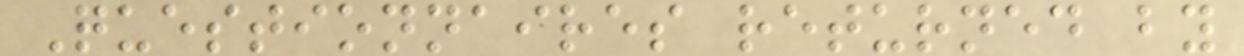Questionnaires returned by
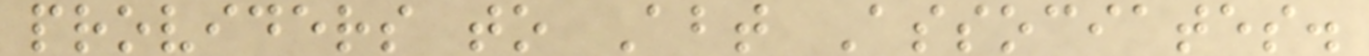providers to Abt Associates.
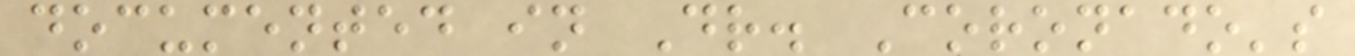documented in Dr. Coronado's
